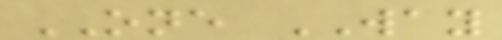ONE WAY
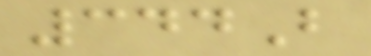344B
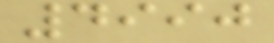4990
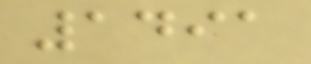1491
